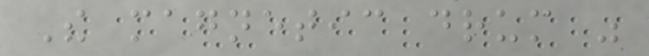The magnetic drum was
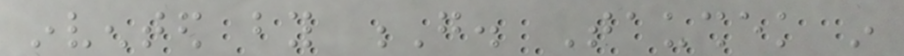invented by G. Taushek in
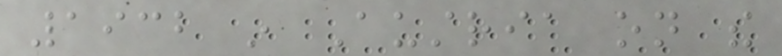1932 in Austria on the
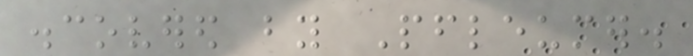discovered by Pfleumer.
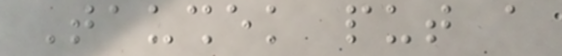Taushek put a
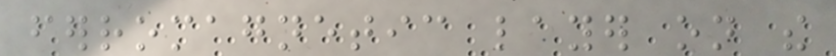ferromagnetic layer on the
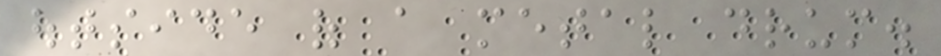outside of a metal drum.
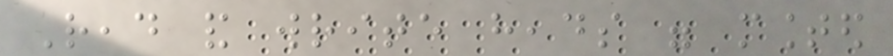Read and write heads were mounted
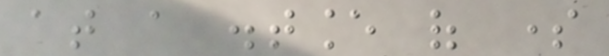at a distance of some
